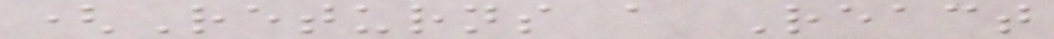(Returns a React
